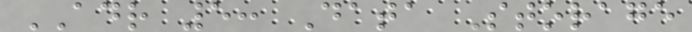ADR 5: Data Storage
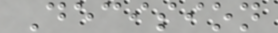Decision
